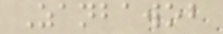Zanbawob
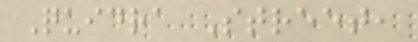Quidra Street,
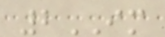2IM
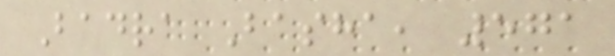Badra Basha, 571
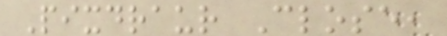Pixdraur Close,
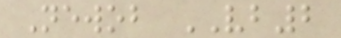Newob VB2
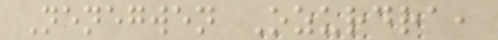Nenegwen Ozurdra,
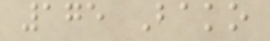175 Bako
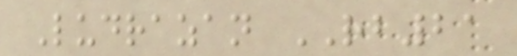Ludrazan RB21
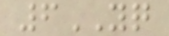6YQ
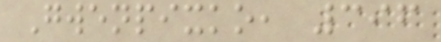Gwenpixko, 396
